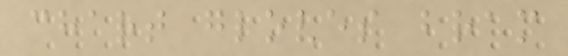chart gloves bram
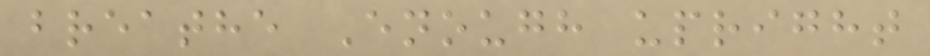breathe Enough upright
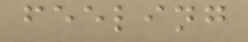feeling
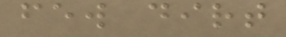few dirt
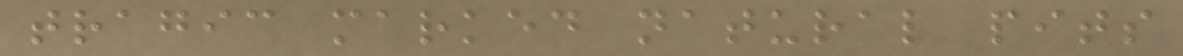tragic marked natural pits
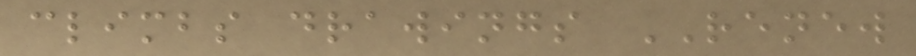climbs drawings RENEW
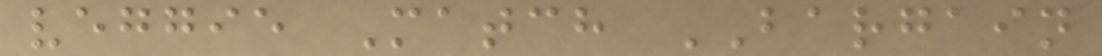veggie Match BARGAIN
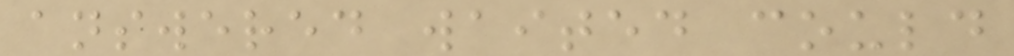answered waited could
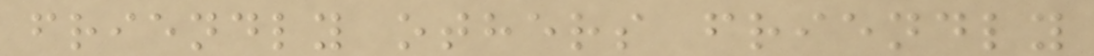friendly others friendly
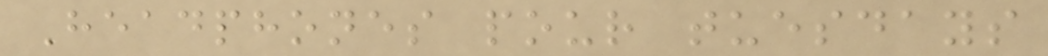Headphones pour tuesdays
